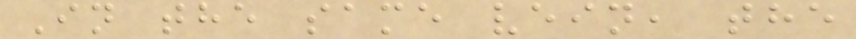In the same vein, the
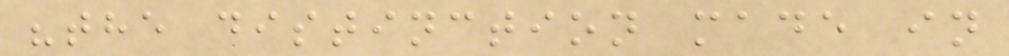"the distinction made in
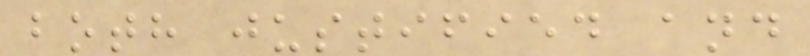both justified and
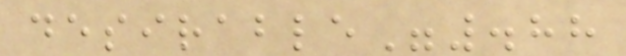desirable".88
